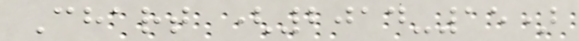Chart (2014-15)
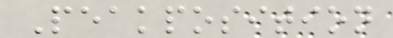Peakposition
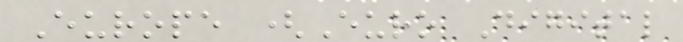Europe (Euro Digital
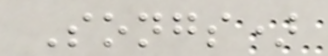Songs)
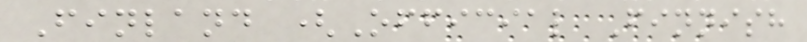Finland (Official Finnish
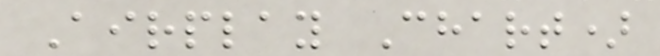Airplay Chart)
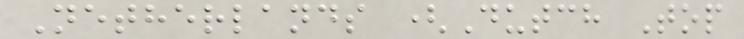Netherlands (Dutch Top
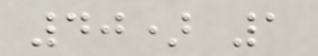40) 1
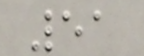51
